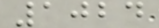1024
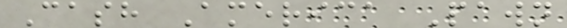Cash America Pawn
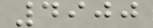4900
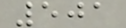501
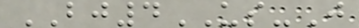BJ4US-J
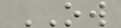OW
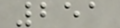251
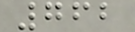762
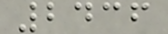2436
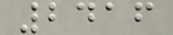2416
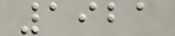1921
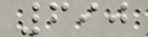690
